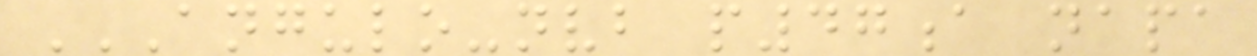ANGULO-NVB P47A NAPA
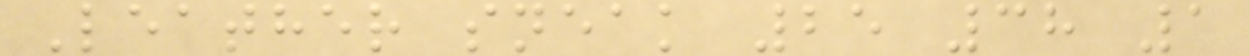Leather sneak 25 38 1
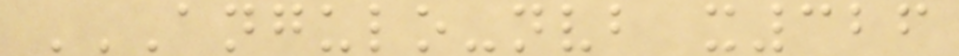ANGULO-NVB X326
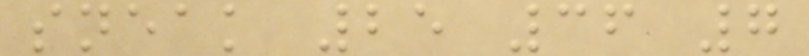sneak 25 36 7
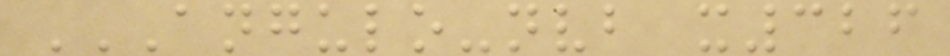ANGULO-NVB X326
